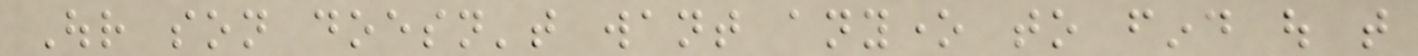Our son doesn't want anyone to find out that
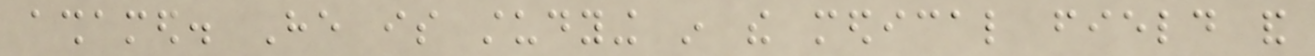ashamed. He is studying in the medical field and
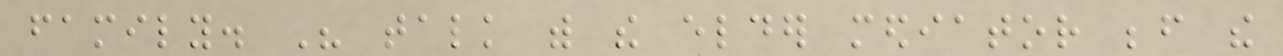family. His talk with the elder mediator before the
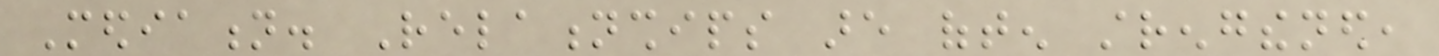Mediation. Relationships are often strengthened,
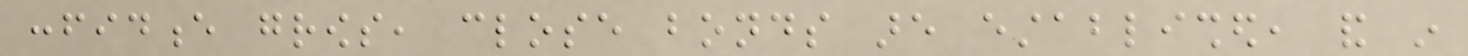confidence grows, close bonds are established, and in
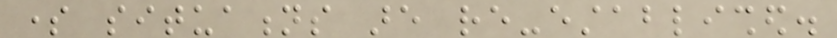some situations are re-established.
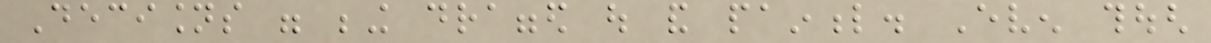Decisions were being dragged out and painful. Even though
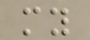my
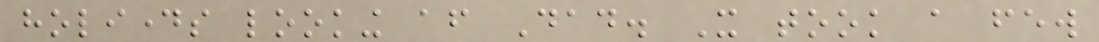holidays looking after Dad. It took a few
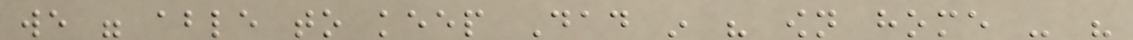we were able to keep Dad in his own home - his
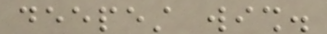deepest wish.
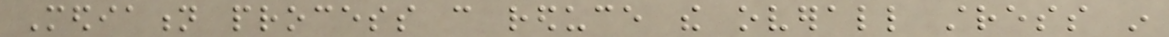Mediation process can reduce the overall stress in
